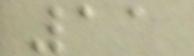11
